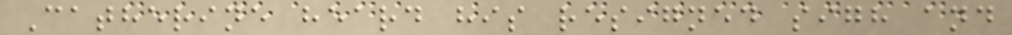Catherine heard his resigned sigh and
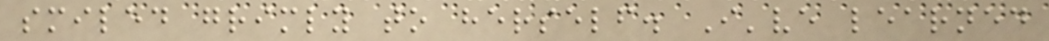smiled grimly to herself. I've learned
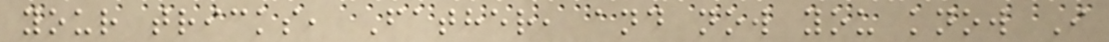your tricks, Father, and now you know I
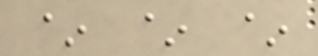~ ~ ~
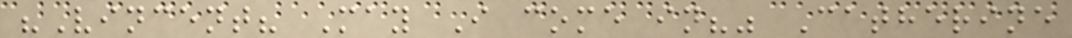"Vincent? May I come in?" Catherine
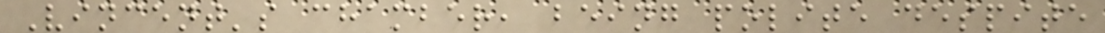Vincent's chamber, being polite despite
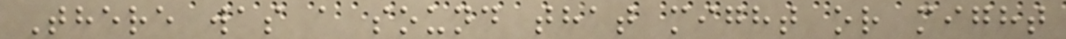There was a sound that might or might
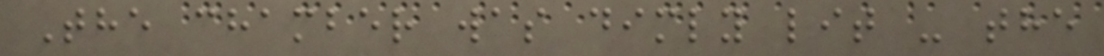The chamber was dimly lit - the
